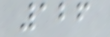126
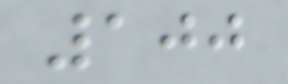100
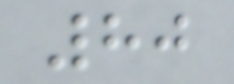80
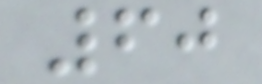60
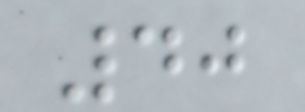40
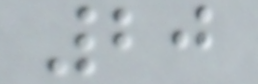20
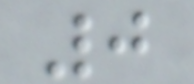0
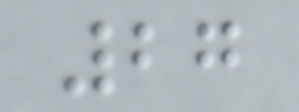27
